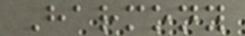Harmony
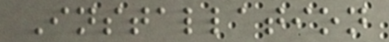Installation
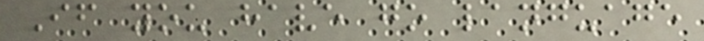If you have go language
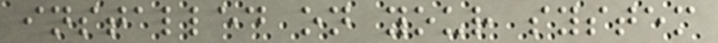installed on your system
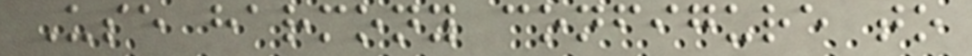Use harmony configure to
